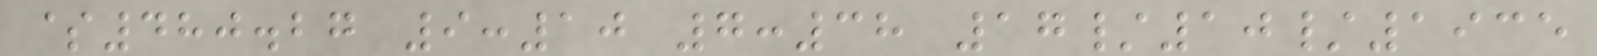$480.27 9:10 7:38 17/10/1935
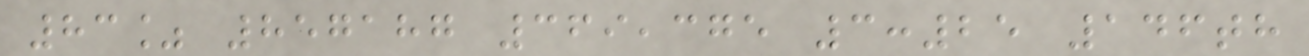83% 857187 369,375 3:25 146th
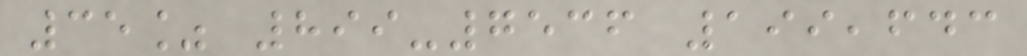35% 899-7536 199,643
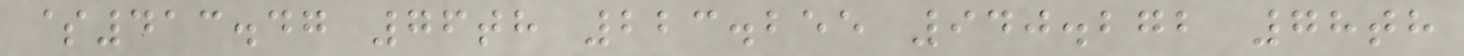$413.47 76th 223.255 940.272 78th
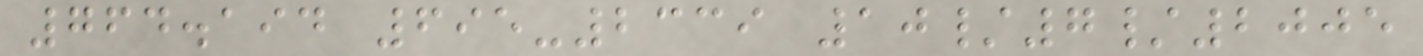764.194 695-2339 10/7/2005
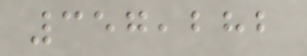357,282
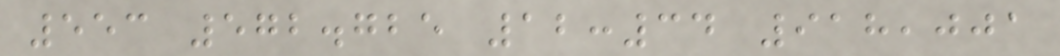553 572.725 12:34 918,001
